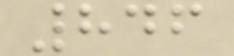846
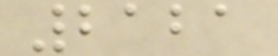2121
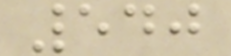540
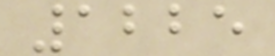1225
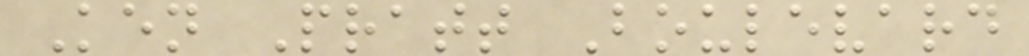Ken Pratt Boulevard
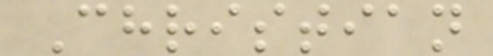Christian
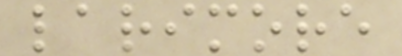larimore
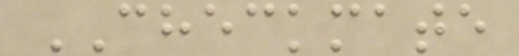CHECKMATE
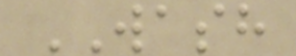WASH
